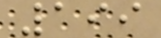199
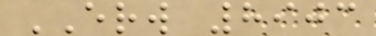ERW 8903
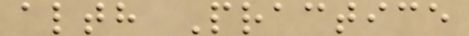alth Practice
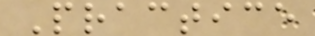Practice
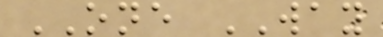ONE WAY
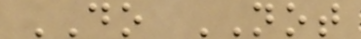DO NOT
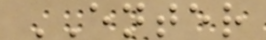ENTER
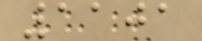1101
